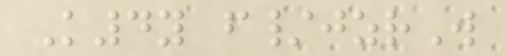K4y f/jzrW
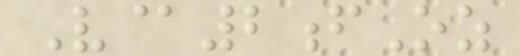V@2fOz
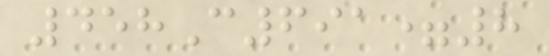458C691=8
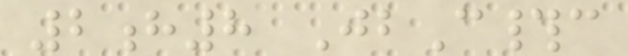2h8 JbC#c
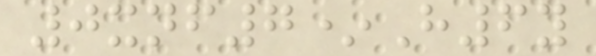0xnf7*H6y
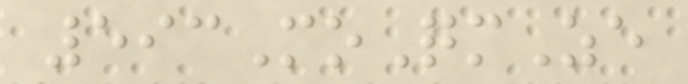593MoQmZe
